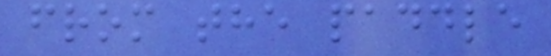from the paddle
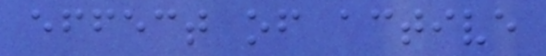effect of active
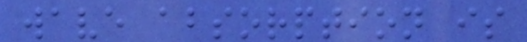wave absorption is
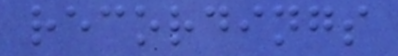recordings
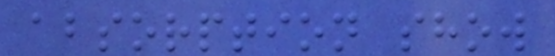absorption show
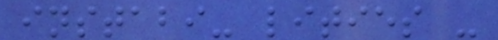instabi- lities -
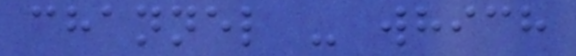channel - which
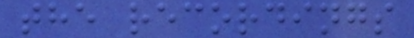the recordings
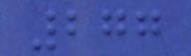277
